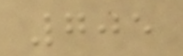705
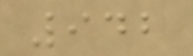942
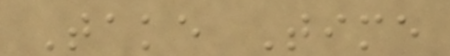Take Time
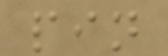pin
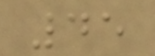45
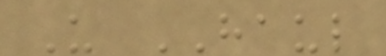U HAUL
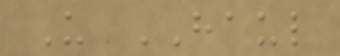U HAUL
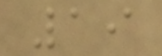19
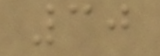30
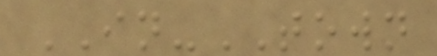IN-TOWN
